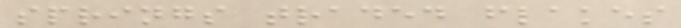springs traded flakes
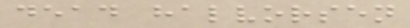dead halvorsen
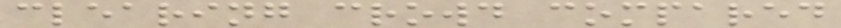clearing crowd compared
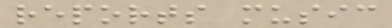reports music
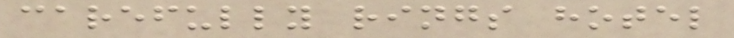carefully rings hotel
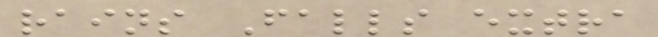rains Falls extra
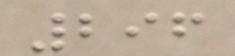296
